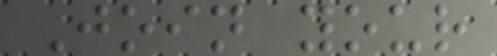Join your
